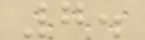7.
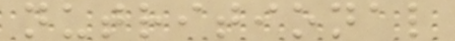nutritional
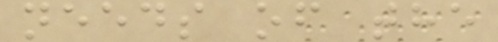needs of the
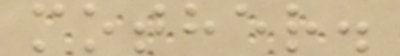mother.
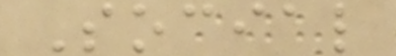Social
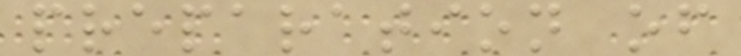preparation of
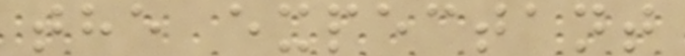the expectant
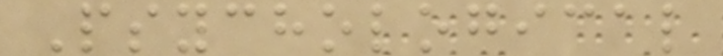Psychological
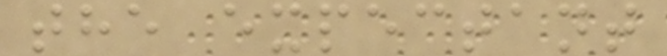the expectant
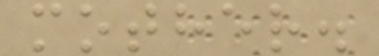mother.
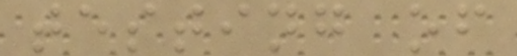testing of
